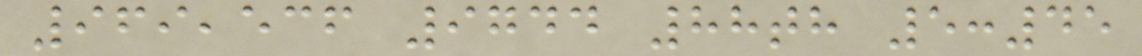969,536 9744 88th 5:45
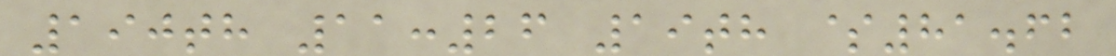190th 11:26 19th $81.62
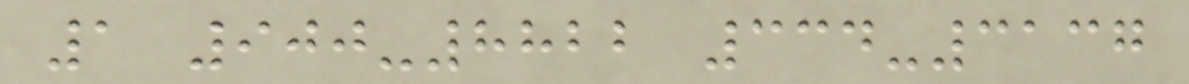1 900-8822 334-3137
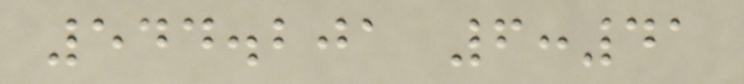544.201 6:41
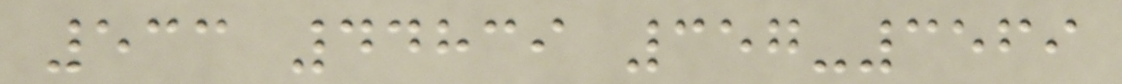533 44839 357-3569
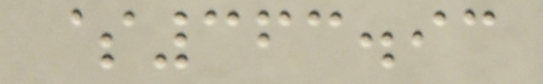$363.93
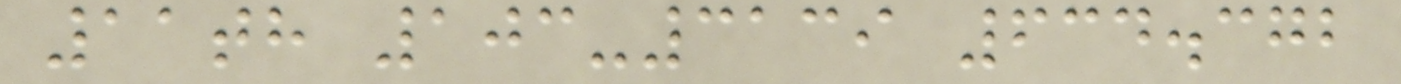11th 103-3139 634.372
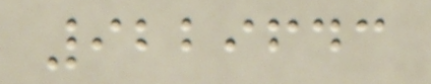9229643
